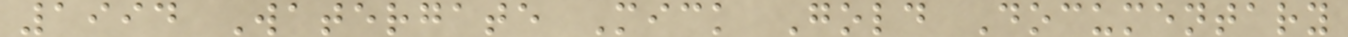1994 Watergate Mick Gold Documentary
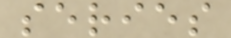series
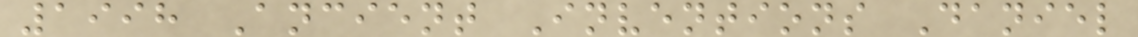1998 Ancient Inventions Daniel
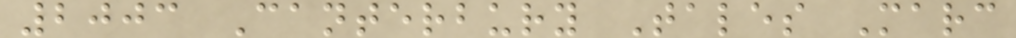2003 Canterbury Tales Marc
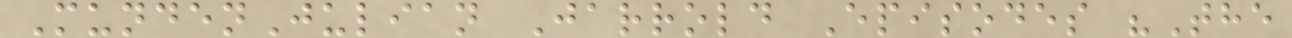MundenJulian Jarrold Episodes "The
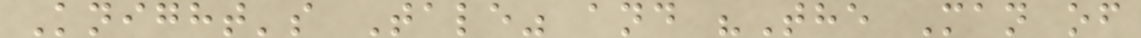Knight's Tale" and "The Man of
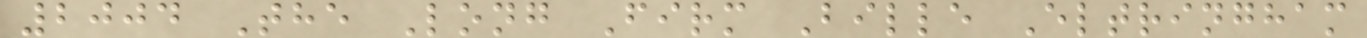2004 The Long Firm Bille Eltringham
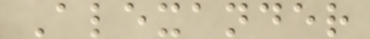Alexander
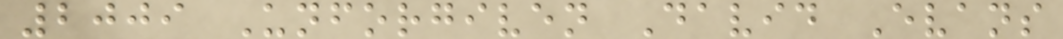2009 Unforgiven David Evans
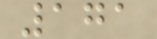171
